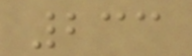233
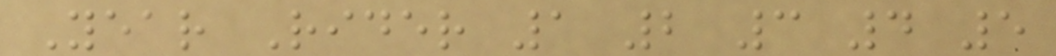Year Rider 1 2 3 4 5
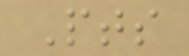Pts
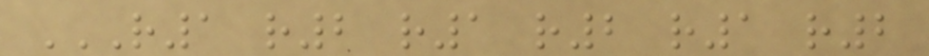R1 R2 R1 R2 R1 R2
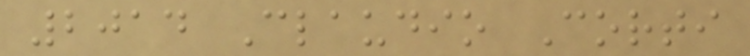2014 Claudio Corti
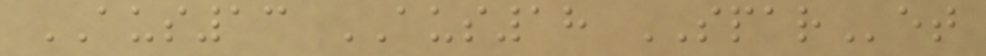AUS13 AUS18 SPARet
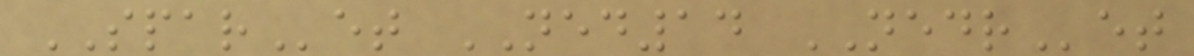SPARet NED14 NEDRet
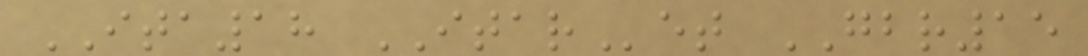ITA18 ITARet GBR15
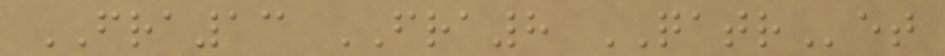FRA13 FRA8 QATRet
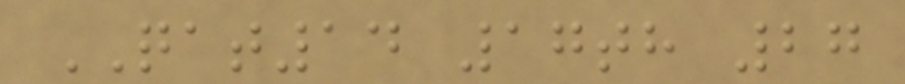QAT14 17th 27
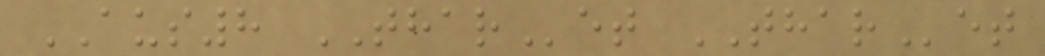AUS8 THARet THARet
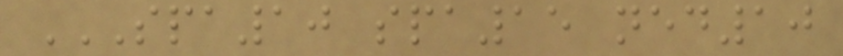SPA10 SPA15 NED10
